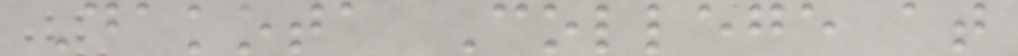Dakota College at
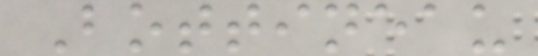Bottineau
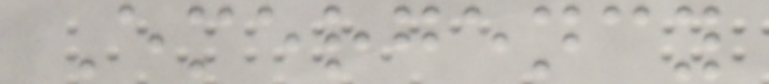Emergency
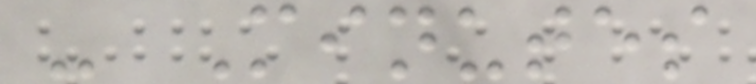- Minutes
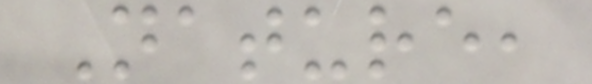Nature,
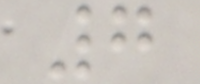7
